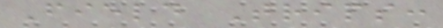Field Trips:
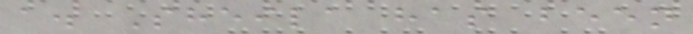a. Sheila has been
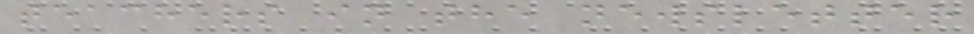teachers in the newsletter
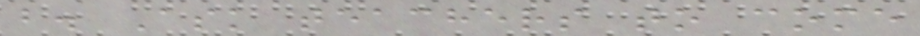b. Ask teachers to come
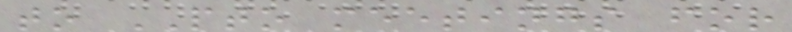to PTO meetings for
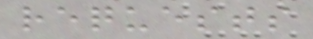requests
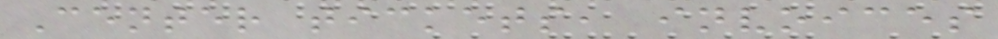Center tickets, invoices
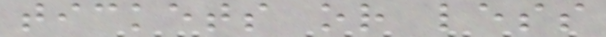tickets or less
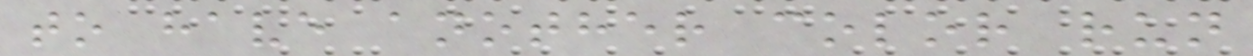to have another color run
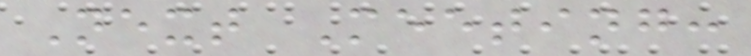Next Meeting:
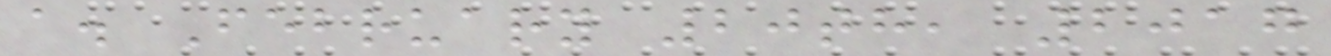a. February 20th, 2017
